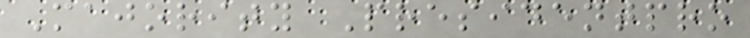Majority Presidentpro
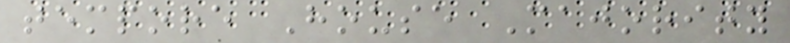tempore House Majority
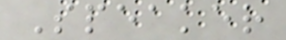Speaker
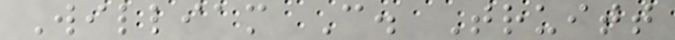William C. Truitt
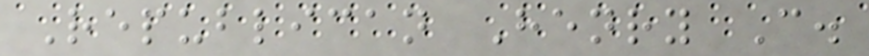Republican Henry C.
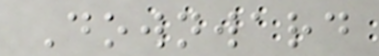Downward
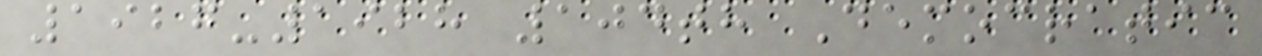1927-1928 104th Democratic
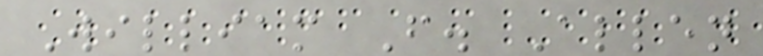William F. Allen
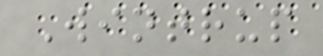Wintrup
